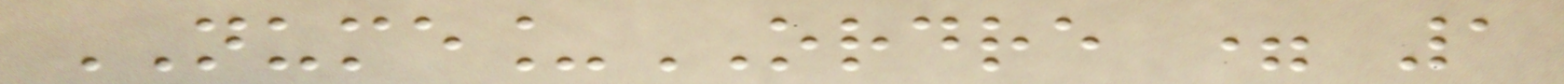NUME_ORDRE = 1
